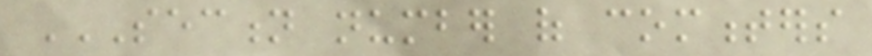SECTION NUMBER OF COMMENTERS
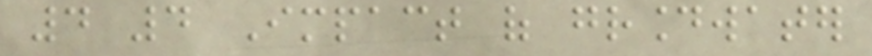4 4 Impact of groundwater
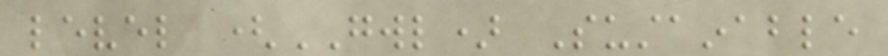level (GWL) Sustainable
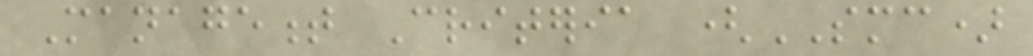Management Criteria (SMC)
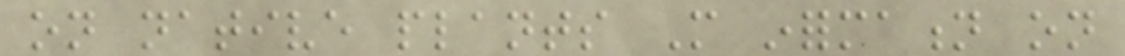on native plants More information on
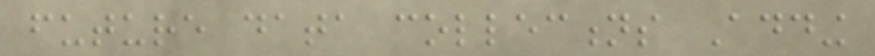future data collections Adding
